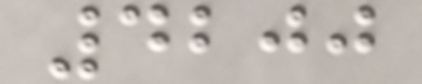4200
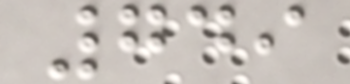749
